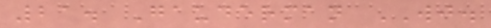21. Gauderman WJ.
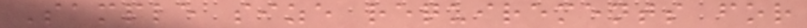Sample size requirements for
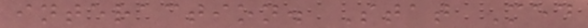interaction. Stat Med
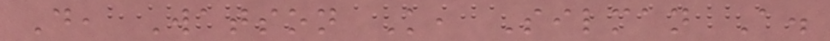D, Watson K, Silman A.
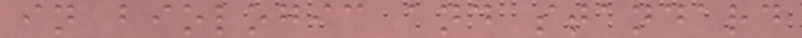in biologic and standard
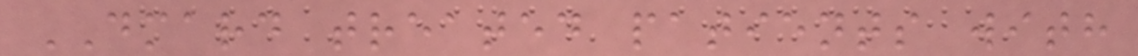DMARD treated patients with
